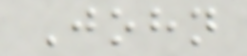John
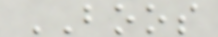BOOS
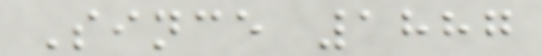Since 1887
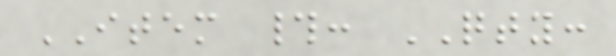ITEM #: QTY:
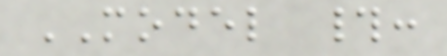MODEL #:
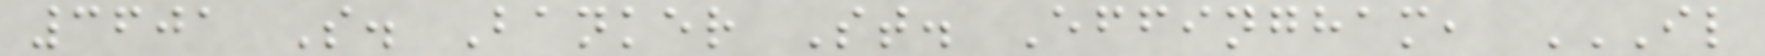3601 S. Banker St. Effingham, IL
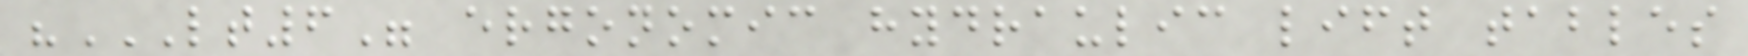"LT6" ERGONOMIC HYDRAULIC LIFT TABLES
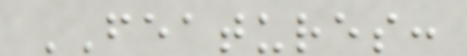FEATURES:
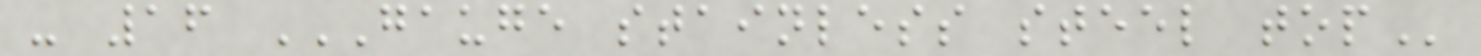- 16 GAUGE STAINLESS STEEL TOP
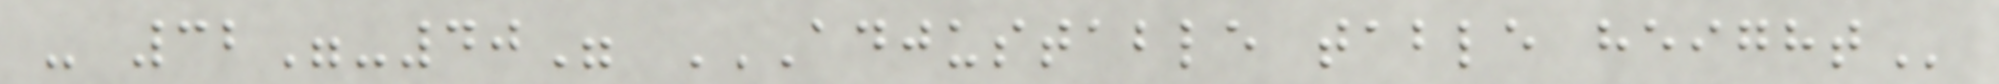- 32"-40" ADJUSTABLE TABLE HEIGHT
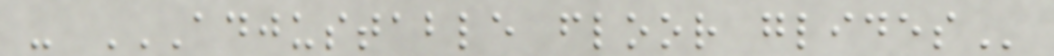- ADJUSTABLE FLOOR GLIDES
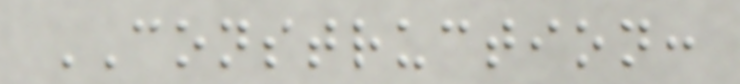CONSTRUCTION:
